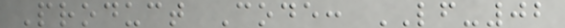Product Code: LF-02
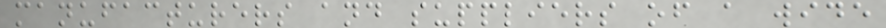manufacturers and suppliers of a wide
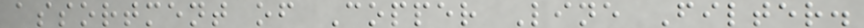assortment of Copper Line Filter.
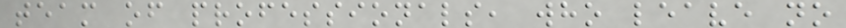team of professionals, who leave no
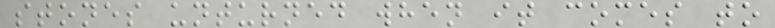stones unturned when it comes to
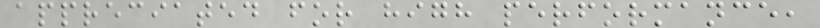appreciated for high performance,
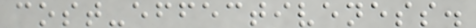cost-effectiveness.
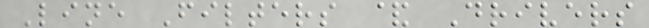Line Filters & Drivers
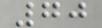70
